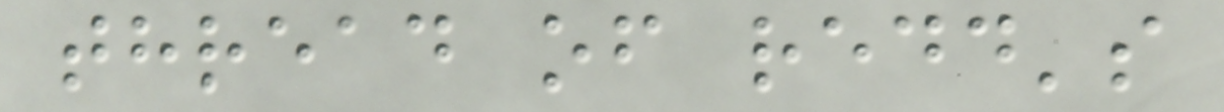thread of redd's
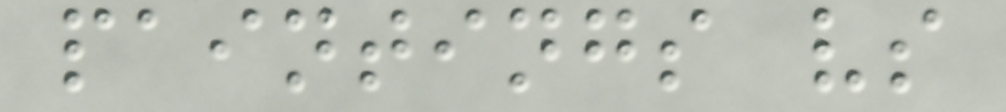paintings vs
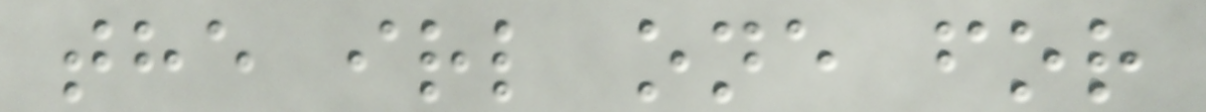the irl one for
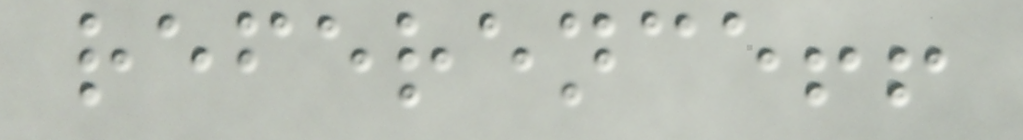reference!!
